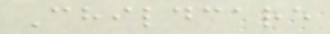Childcare
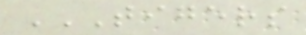TIGERS
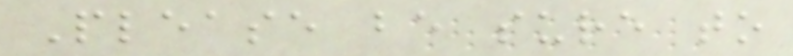Please be sure to
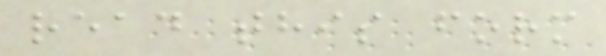read this form
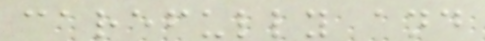carefully and
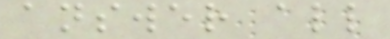answer all
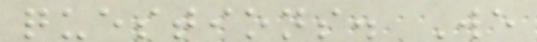questions. We
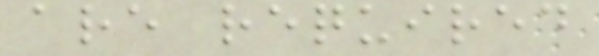are required
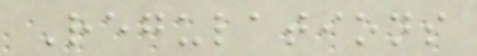Regulations
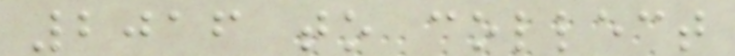2016 to collect
